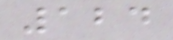124
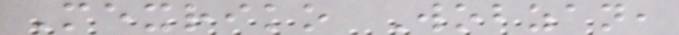Mexriko Wobzan,
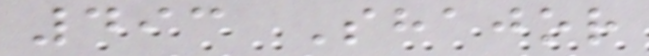493 Shajor
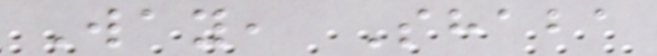Way, Shaba
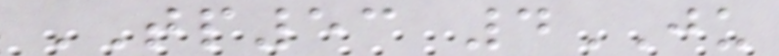TP53 4JU
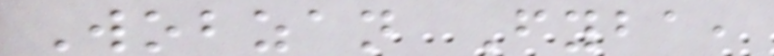Wobzan Fyba,
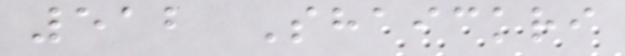512 Shaickri
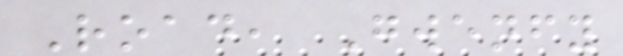Road, Gwenfy
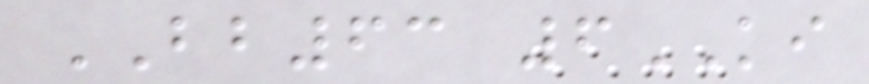BB63 6KI
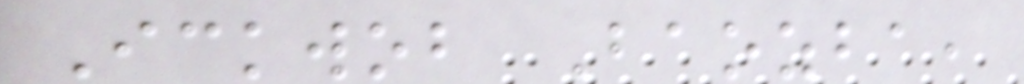Ickwob Baozba,
